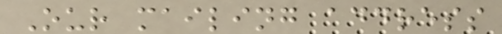Our mailing address
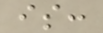is:
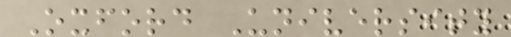Oxford University
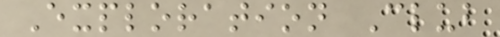Exploration Club
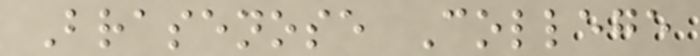Brasenose College
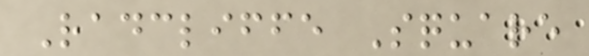Radcliffe Square
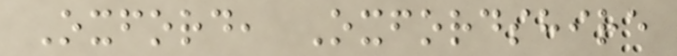Oxford, Oxfordshire
